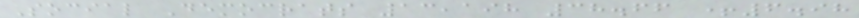Social Democrats 13,198 38.66 +6.98
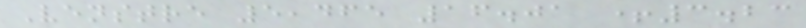Venstre 5,465 16.01 +3.23
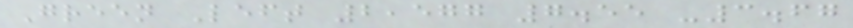Green Left 2,577 7.55 -3.67
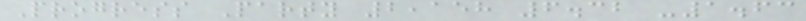Progress Party 2,158 6.32 -1.63
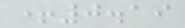+0.19
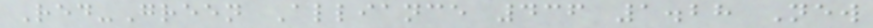Red-Green Alliance 436 1.28 New
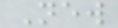New
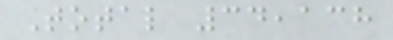Total 34,138
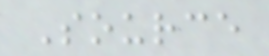Source
